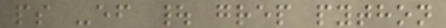ps -ef | grep python
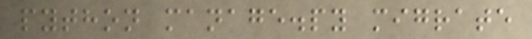python manage.py migrate
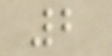2
